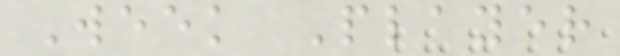Week Player
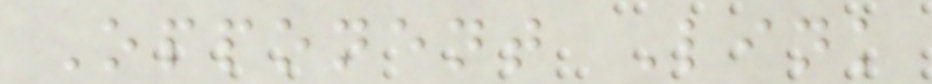Opponent Link
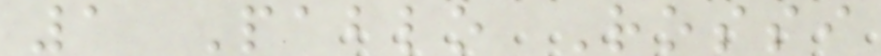1 Pablo Rossi
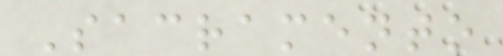Sacramento
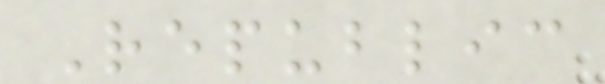Republic
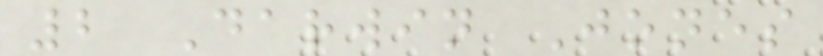2 Darwin Jones
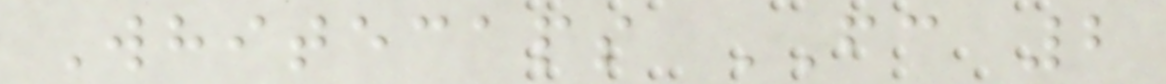Whitecaps FC 2
